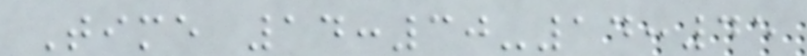Time 14:30-14:45
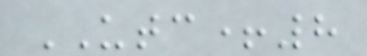UTC+8
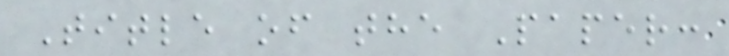Title of the Paper:
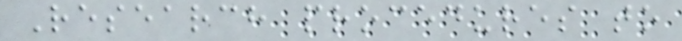Research procedures to
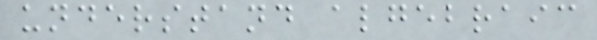understand algebraic
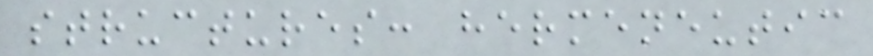structures: hermeneutic
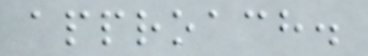approach.
